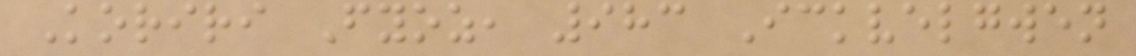Koriri Fyoz, 983 Ickvelgwen
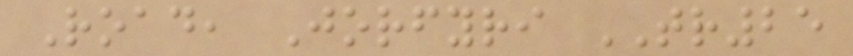Road, Jorfyri TR25
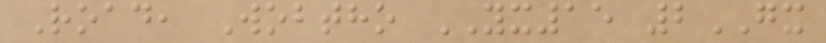Road, Wobtho YX15 2GX
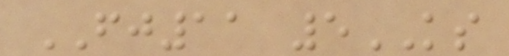FJ11 5KS
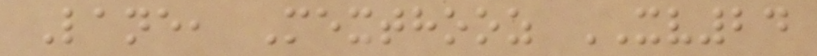Lane, Mexthooz XV24
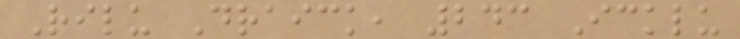Rilu Draick, 243 Icklu
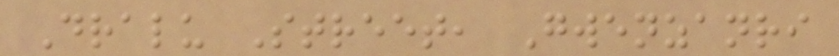Dralu Street, Gwenzanri
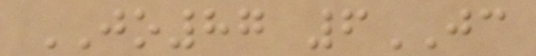JO87 6JC
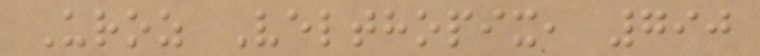Uroz Velthopix, 790
